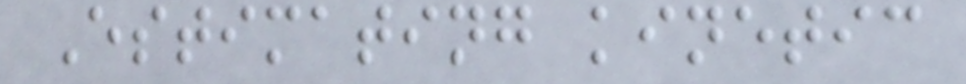Estimating kinetic
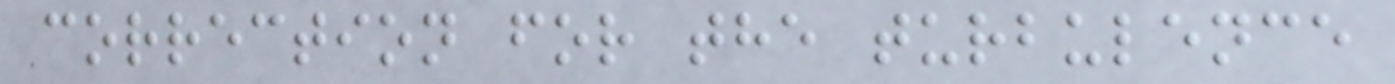correction for the turbulence
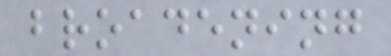broadening
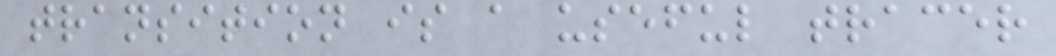transition is a useful tracer
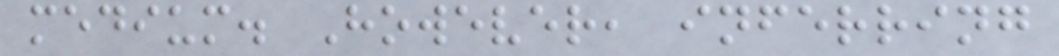medium. However, inferring
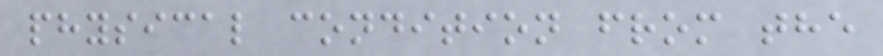physical condition from the
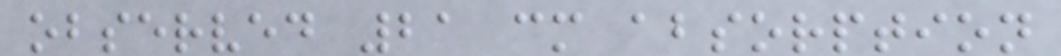observed 21 cm absorption
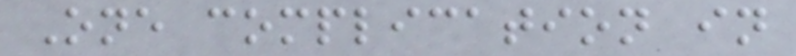One complication in
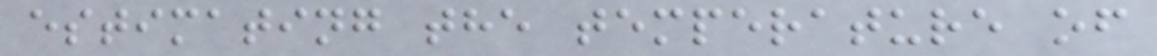estimating the temperature of
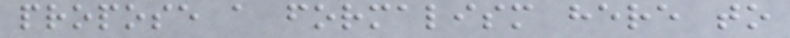propose a formalism here to
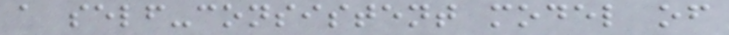a self-consistent model of
